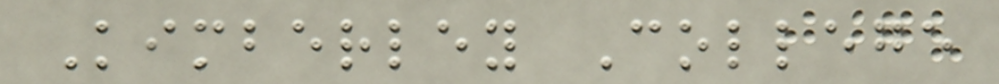Kimberley College
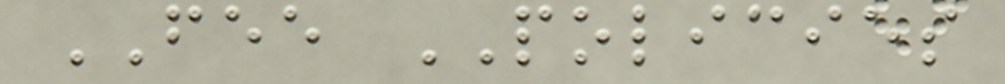FEE POLICIES
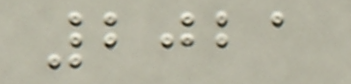2021
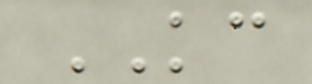KC
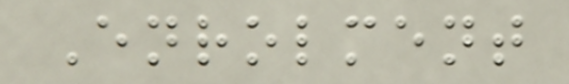Enrolment
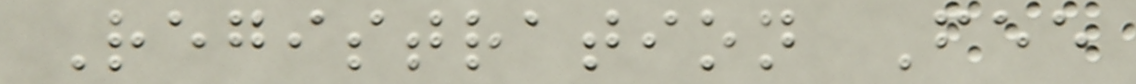Registration Fee
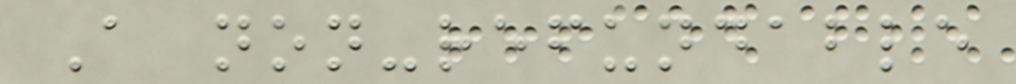A non-refundable
